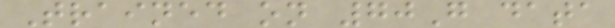Trained on 70G data
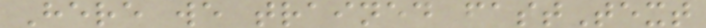Here we trained fastText
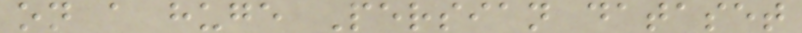on a huge Persian dataset
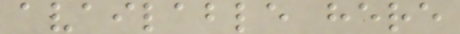available here
